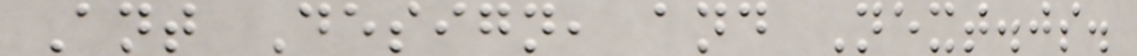Ant Design, and Next.js.
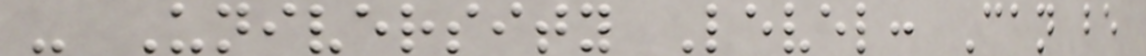- University Level: Can be
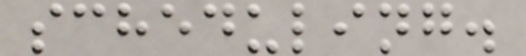scheduling.
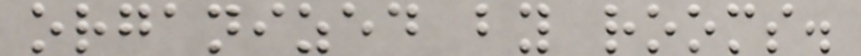organized by rooms.
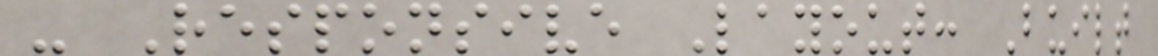- Responsive Layout: Built
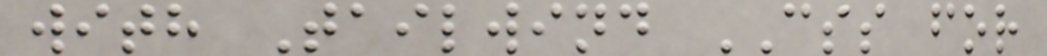with Tailwind CSS for
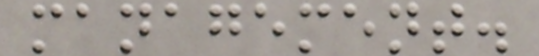management.
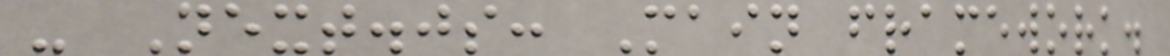- Next.js: Main framework.
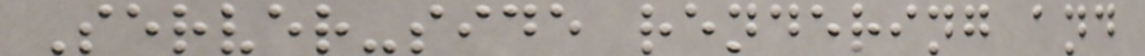Server-side rendering and
